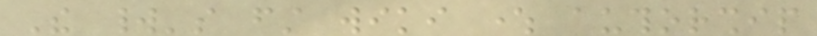The world's first wiki where authorship
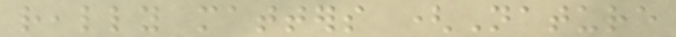really matters (Nature
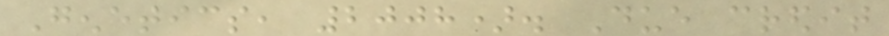Genetics, 2008). Due credit
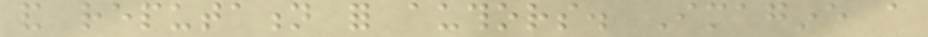and reputation for authors. Imagine a
